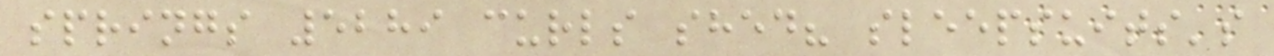springs 5289 curls shed? sleepsuits's
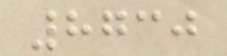8730
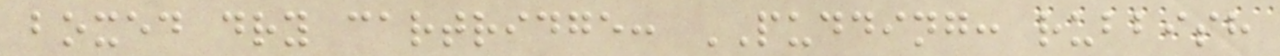boxed dry cartridge: PUDDING: rubbish
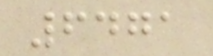6471
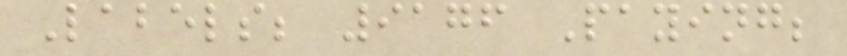Labels; 9176 Paying;
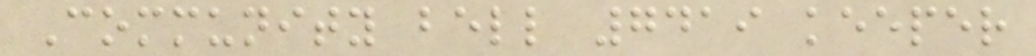Community bell 7419 keeper
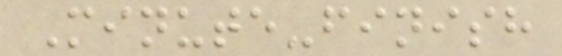Minute-finish
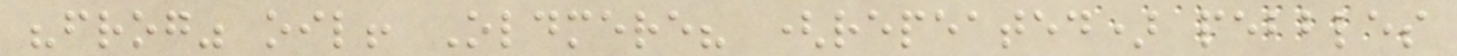"frog" oil! Oldmere? (repeated) pebbles
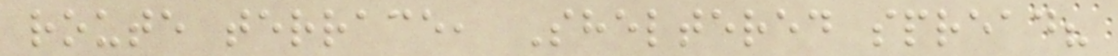route terrace, Sheltered spread?
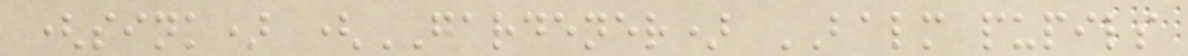(sink) (GARDENER) BALM pupils
